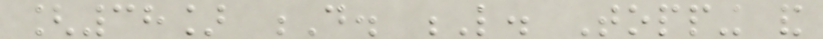[38] D. L. Topping and
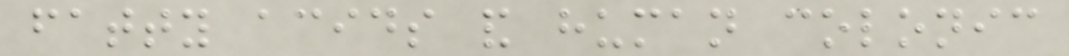fatty acids and human colonic
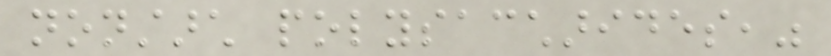nonstarch polysaccharides,"
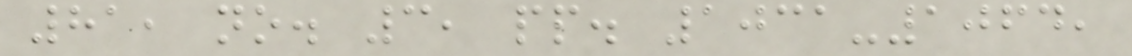81, no. 3, pp. 1031-1064,
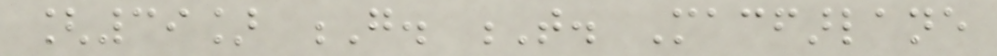[39] G. T. Macfarlane
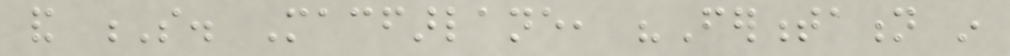and S. Macfarlane, "Fermentation in
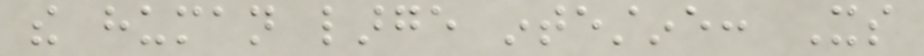the human large intestine: Its
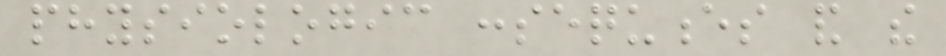physiologic consequences and the
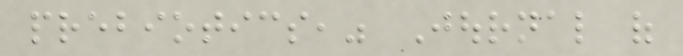prebiotics," Journal of
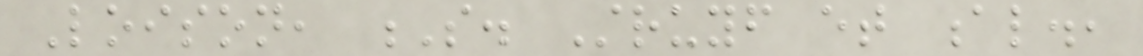Loison, S. Struyf et al.,
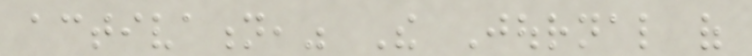activation," The Journal of
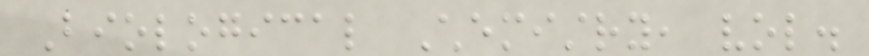Biological Chemistry, vol.
